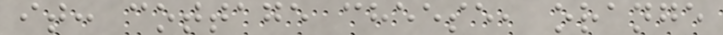it: cottage cheese, orange
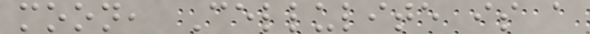moon, Cellulite is a
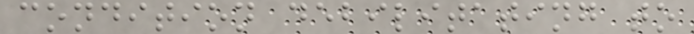condition debilitating to
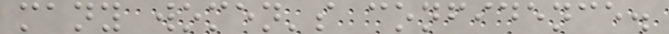many women's confidence.
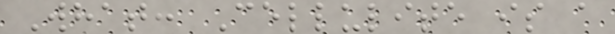What: Cellulite is a
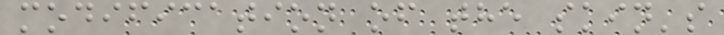modification of the skin's
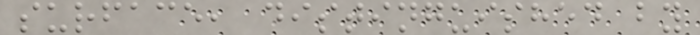surface, distinguished by
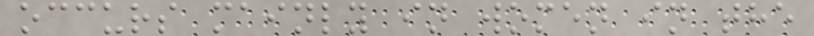occurs mainly in women in the
